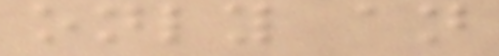only an
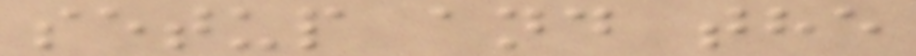setup and the
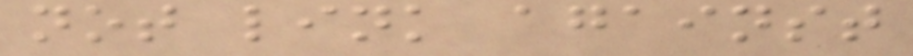not link against
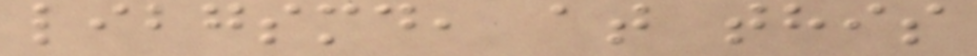libgsmd, at this
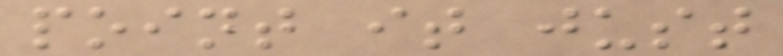point it just
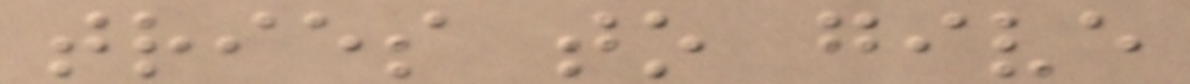tries to give
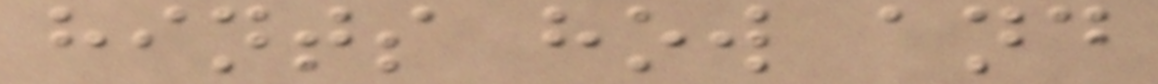hints how and
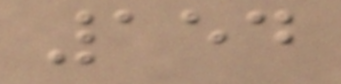154
